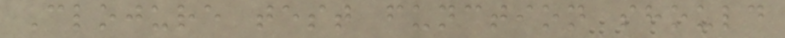Clojure test function should
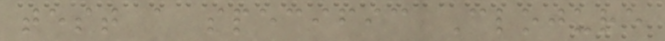test a specific Clojure
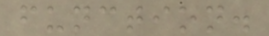function.
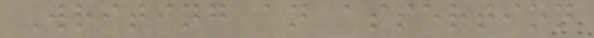Writing an assertion
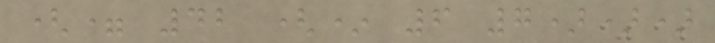(= 42 (* 6 7)))
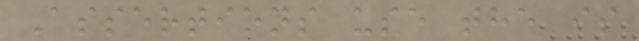Assertions use the is
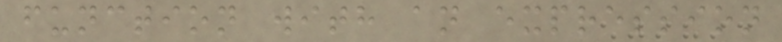function with an expression
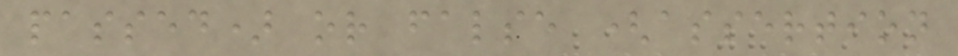passed) or false (assertion
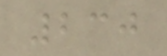230
